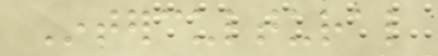Intercultural
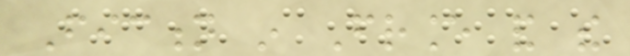Fiction in France and the
